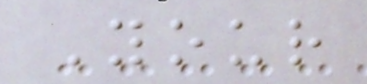Your
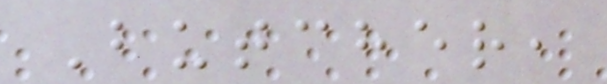Butcher,
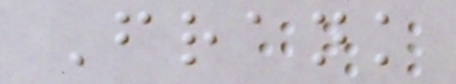Frank
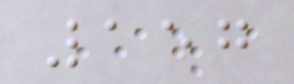157
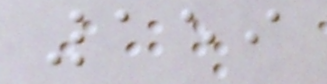159
